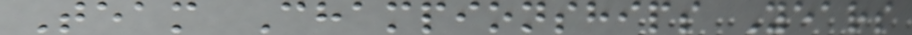Team Championships Years
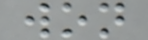won
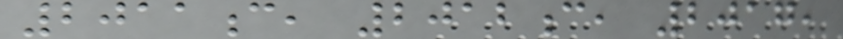2011c, 2012c, 2017,
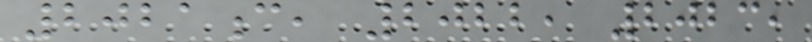2021c, 2022, 2023,
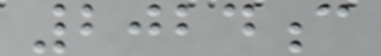2024c
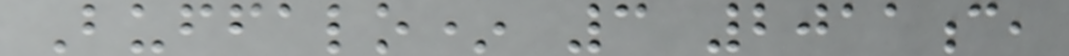Buffalo* 3 2011c,
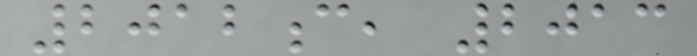2012c, 2013
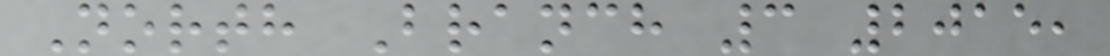North Branch 3 2015,
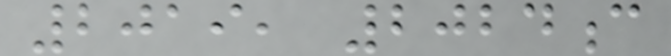2019, 2024c
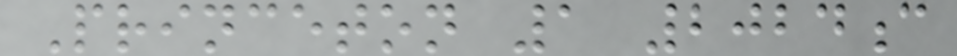Princeton 1 2024c
